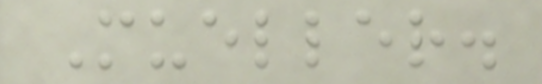Mueller.
